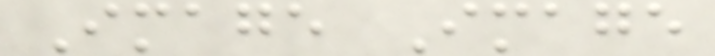Image Image
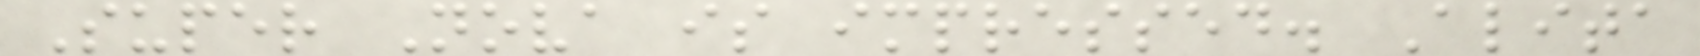Super Nova is impressed. Alita
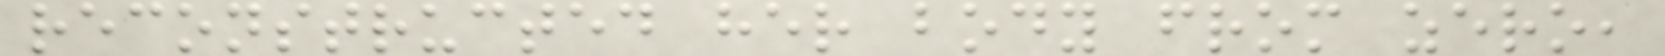reconstructed her body from zero,
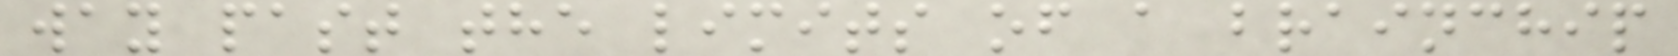way past the limits of a brainchip
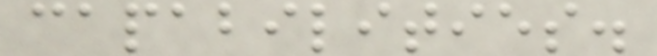capabilities.
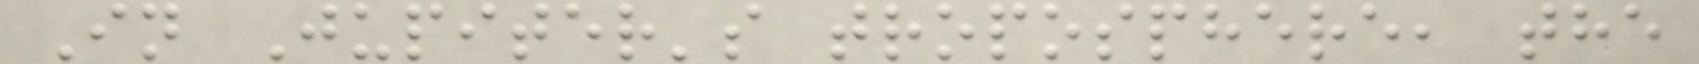In Jupiter's troposphere, the
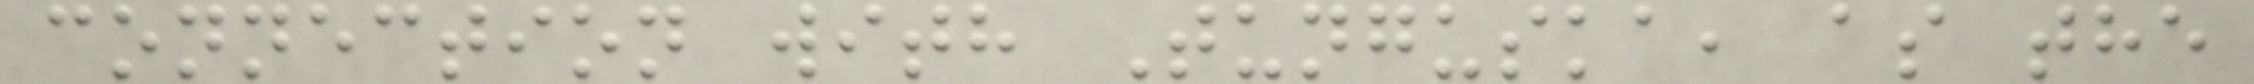connection with Tunguska, as the
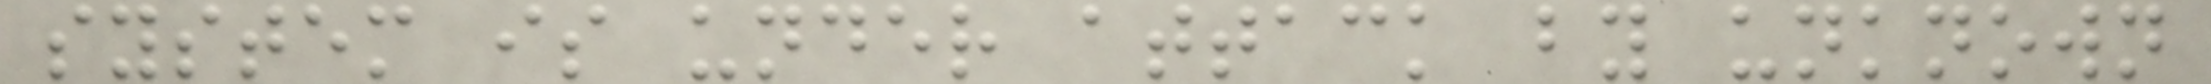system is under attack by unknown
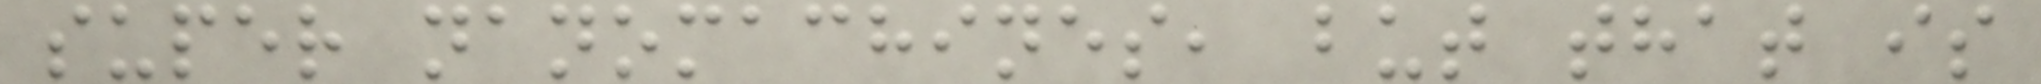super nanomachines, but that is
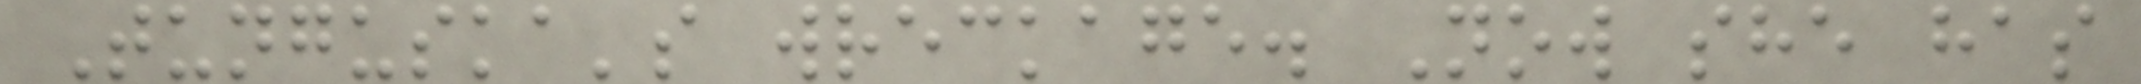Tunguska's wreckage. Now she has
